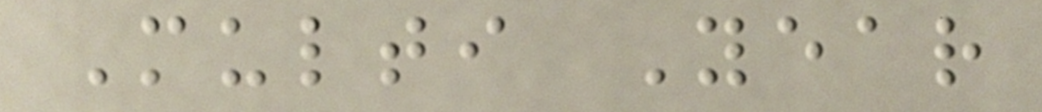Multi Year
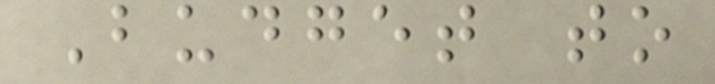Budget to
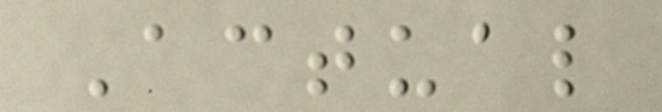Actual
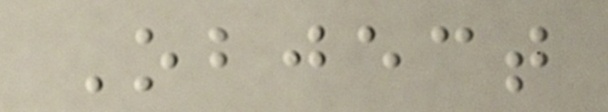Object
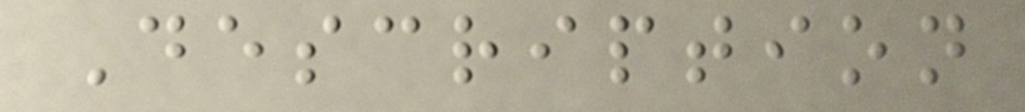Description
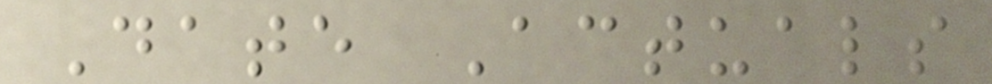Date Actuals
